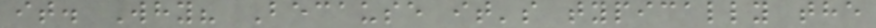it. Why? Because it's typically the
